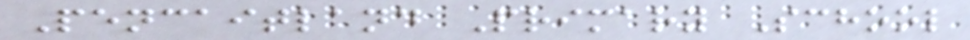Pencaitland Primary School
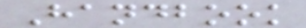Handbook
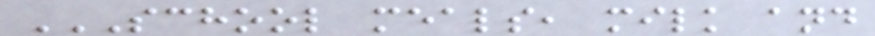SCHOOL MEALS, MILK AND
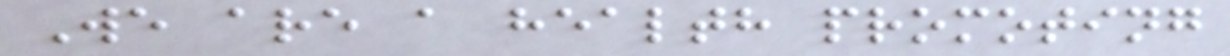We are a health promoting
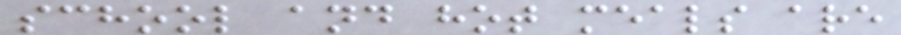school and hot meals are
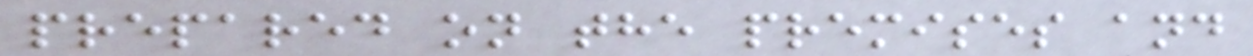prepared on the premises and
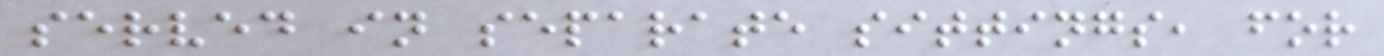served in separate sittings, for
